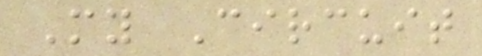My Circuit
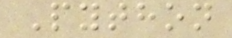Python
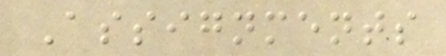Assignments
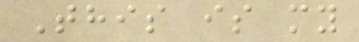This is my
